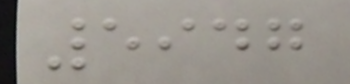5947
